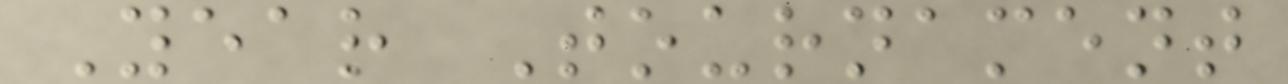Year Tournament
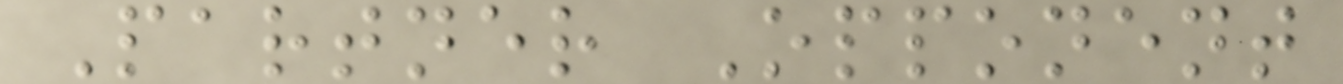Partner Opponent
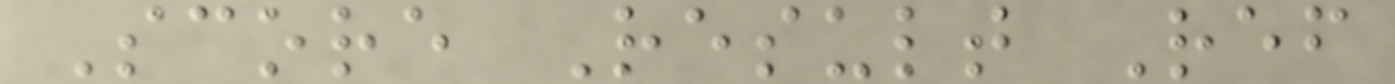Score Result Ref
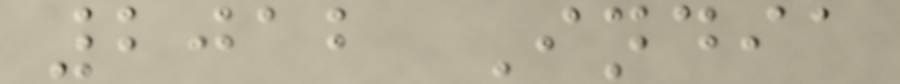2012 India
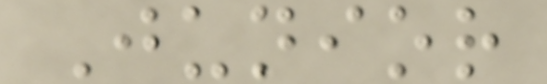Junior
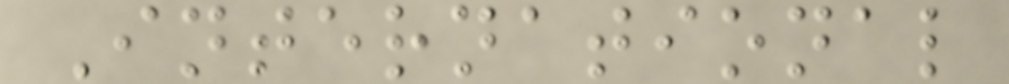International
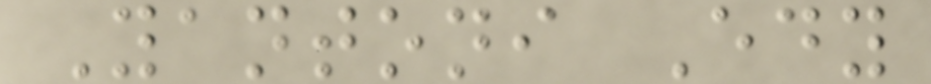Yantoni Edy
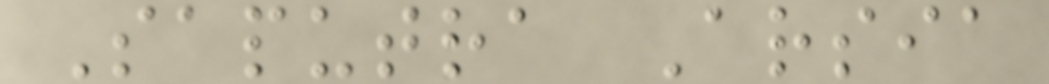Saputra Arsia
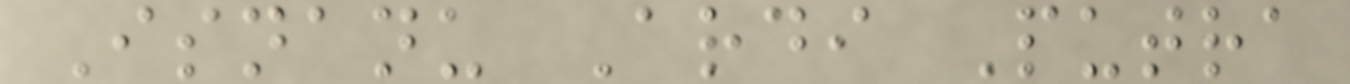Isnanu Ardi Putra
